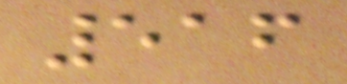516
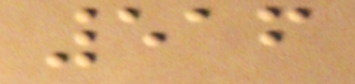516
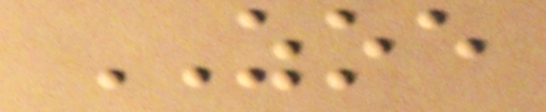ZOE
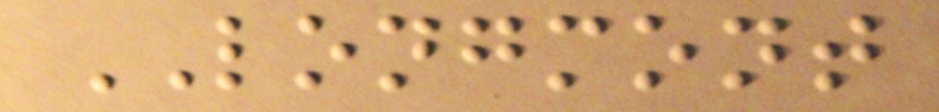LONGMONT
